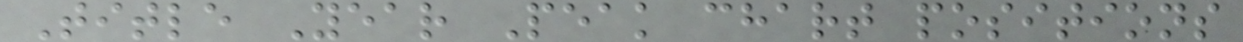Title Year Peak chart positions
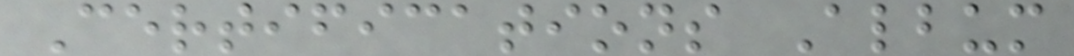Certifications Album
